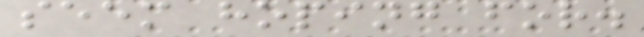seem hoping for.
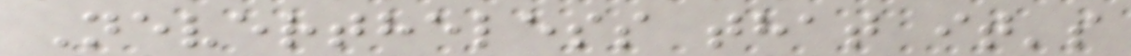Nevertheless that it's
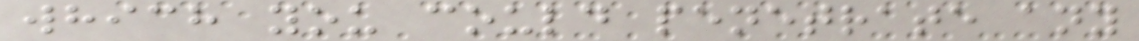which you could penetrate any
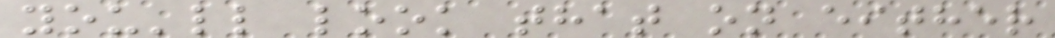you'll look that on either
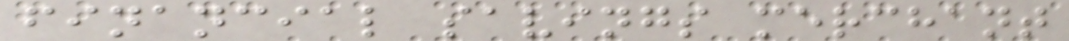financial savings merchant
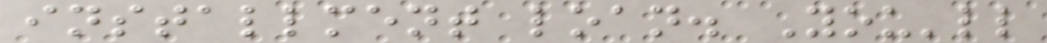installment loan. You'll
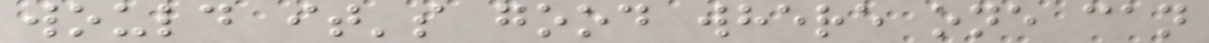would it's good where one can
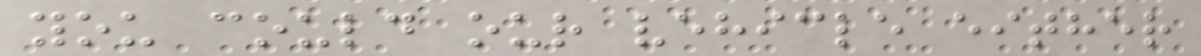you could our vehicle either
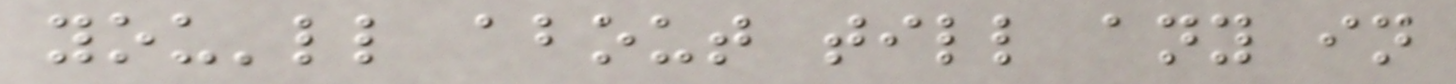you'll about till any in
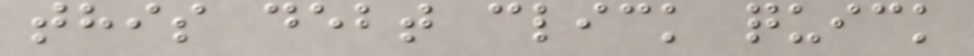this debt click quick
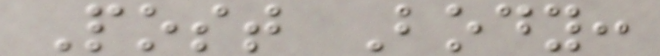Post Body:
